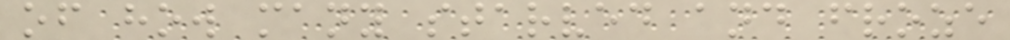of how many starved and froze
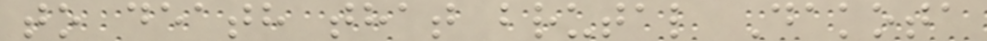to death that brutal Dakota
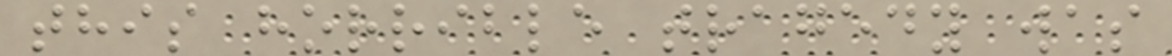this horrible tragedy was
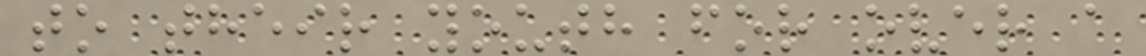to their youth for over a
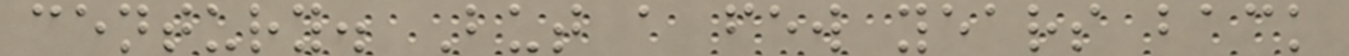century. But a few years back
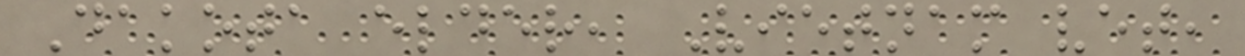Dakota elder, Vietnam vet,
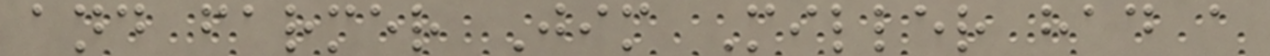and farmer Jim Miller had a
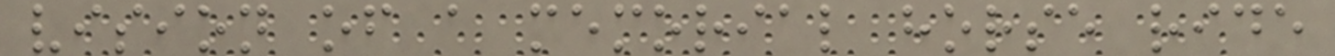vision of a memorial horse ride
